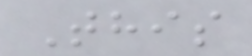This
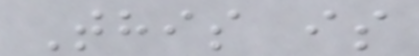This is
